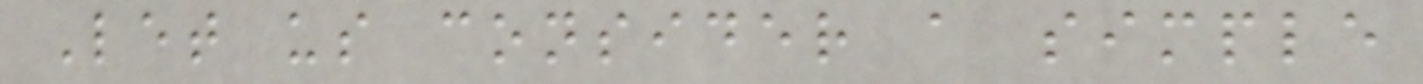Let us consider a simple
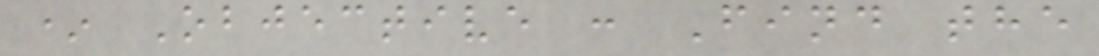* Objective : Find the
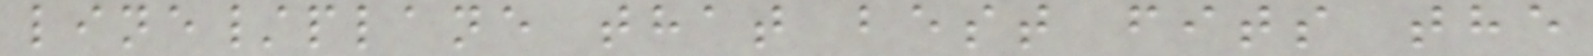line/plane that best fits the
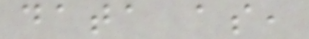data as,
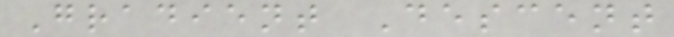Gradient Descent
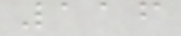116
